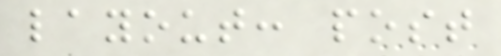layout: post
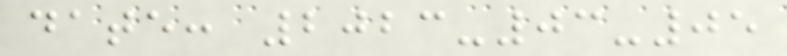date: 2023-03-05
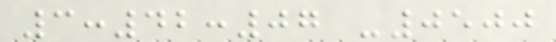3:42:07 -0500
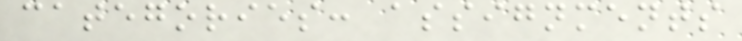categories: assignments
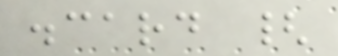.card {
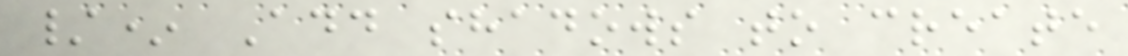/* Add shadows to create
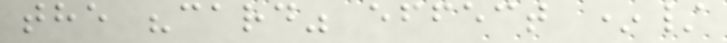the "card" effect */
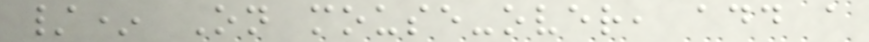/* On mouse-over, add a
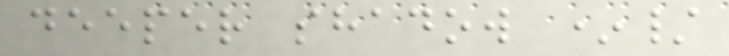deeper shadow */
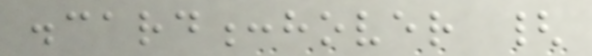.card:hover {
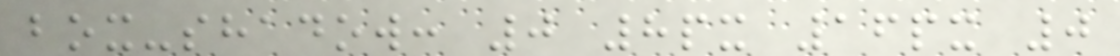box-shadow: 0 8px 16px 0
